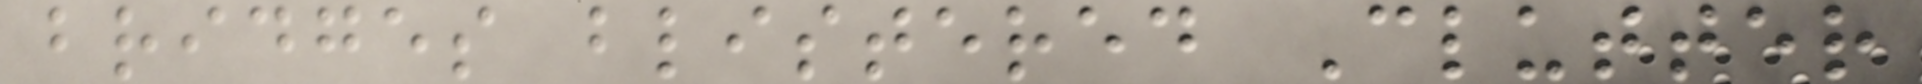bridges blistered Clutter
